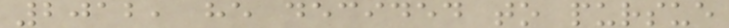2012, he decided to pursue
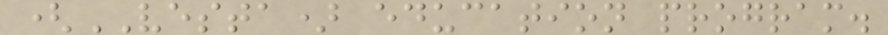(VESTA) education program.
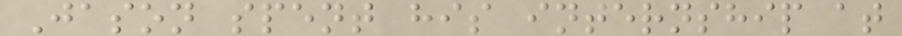Jason spent his internship at
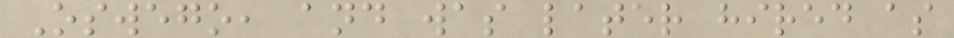Oswego, and was later hired as
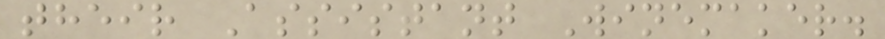their Assistant Winemaker.
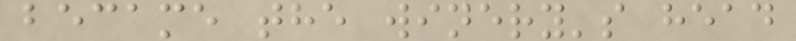became the winery's head
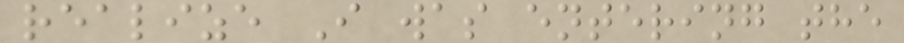realize I was entering the
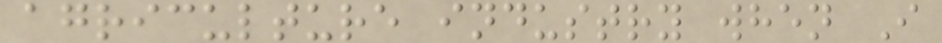agriculture industry when I
